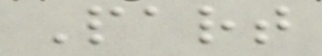Part
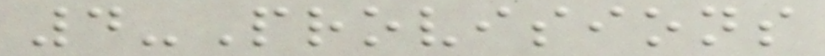4-Provisions
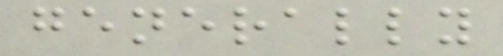generally
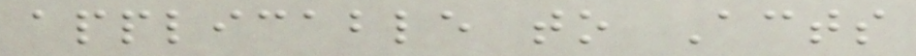applicable to Acts
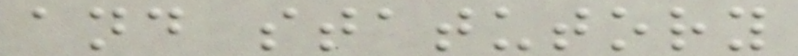and statutory
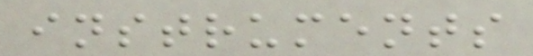instruments
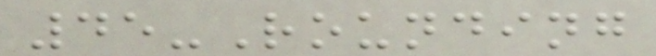45-Rounding
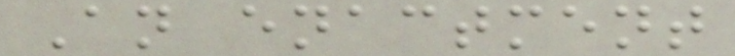An enactment
